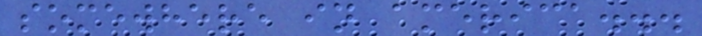somewhere in america...
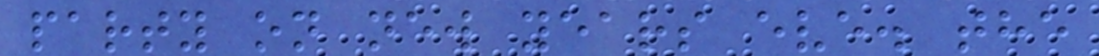party on new years eve. the
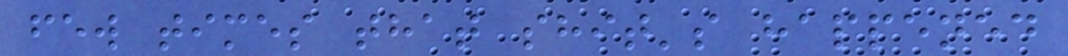few times that shit's happened
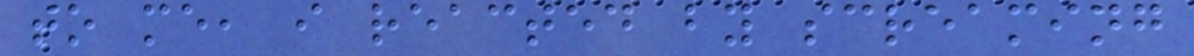to me, i reacted by screaming
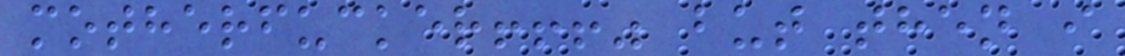motherfucker!!!" but then i
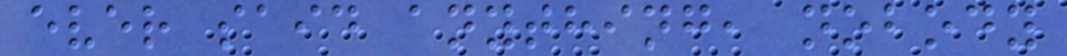ever said anything, nobody
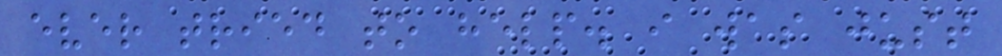ever tried to help. i was just
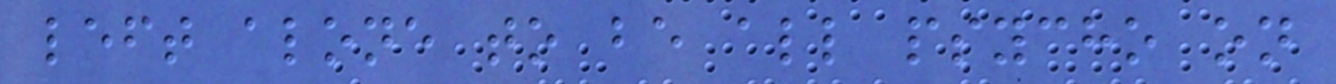left alone to be all psycho on
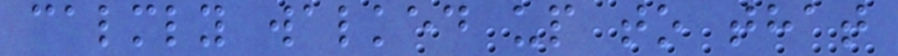calmly walked up to that
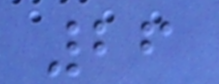26
